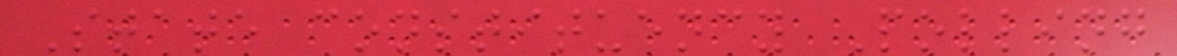State constituency Polling
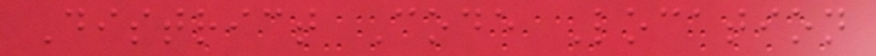District Code Location
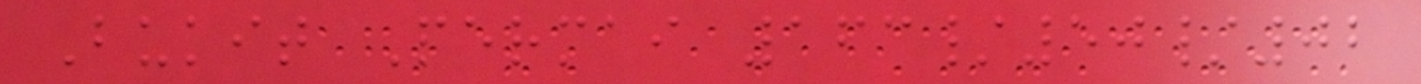Bukit Permai 163/50/02
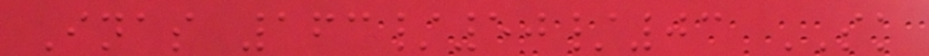Inas 163/50/03 SK
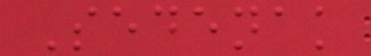Sedenak
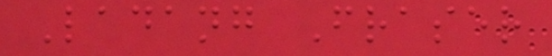Ladang Fraser
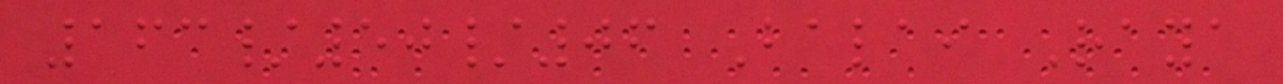163/50/06 Balai Raya
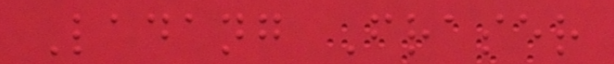Ladang Fraser
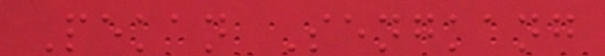Pekan Sengkang
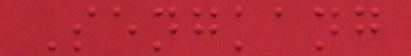Sengkang
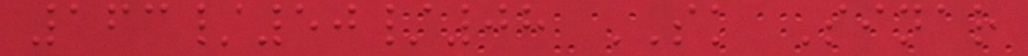163/50/08 SK Sinar
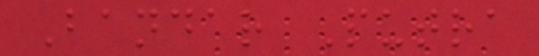Bandar Putra
